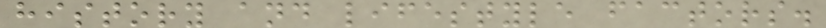history and lifestyle factors.
